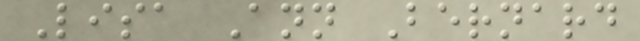Lisa Ann Bernard
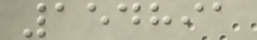154891
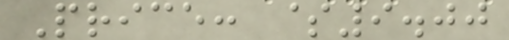Price: $9.00
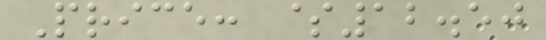Price: $12.50
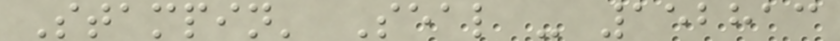Stampin' Seal - 152813
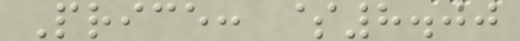Price: $8.00
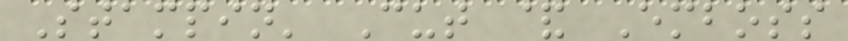Stampin' Cut & Emboss
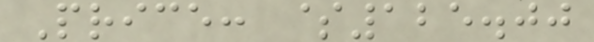Price: $125.00
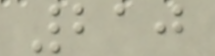210
